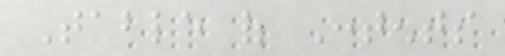Table of Contents
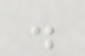.
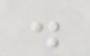.
